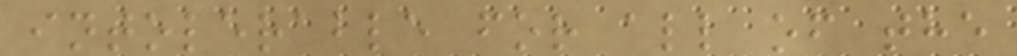intolerable for all of the
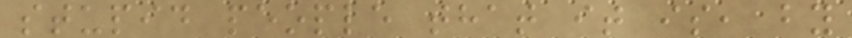stupid people that it is, by
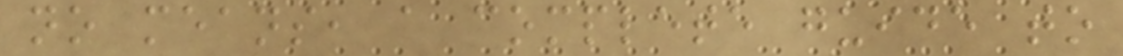no means, a complete guide to
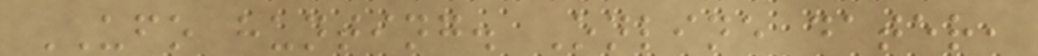UFO hunting. Online dater,
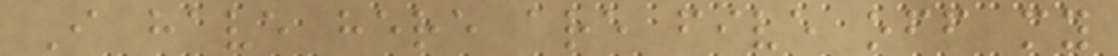I have here are five off my
